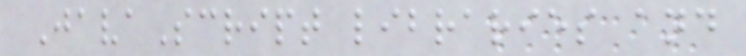JavaScript libraries and
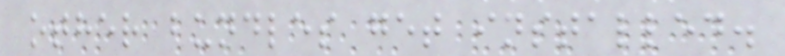other bundles get installed.
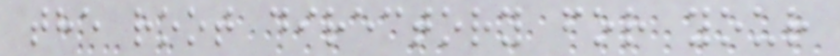the root directory for your
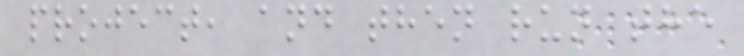project, and then run the
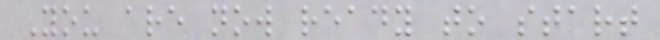You are now ready to start
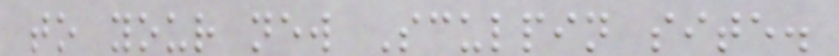to your new Sculpin site.
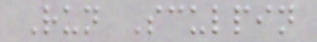Run Sculpin
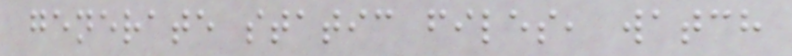generate static files, watch
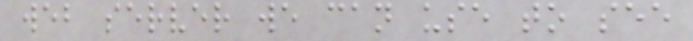web server we can use to see
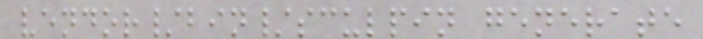vendor/bin/sculpin generate
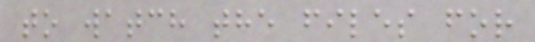to watch the files for
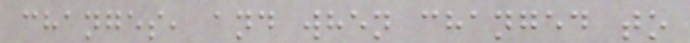changes, and when changed to
